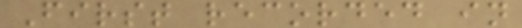First recorded in
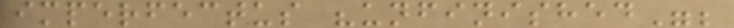imperfectus "unfinished";
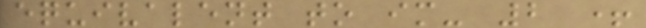equivalent to im- 2 +
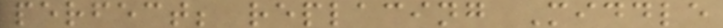perfect; replacing Middle
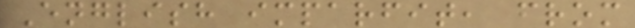English imparfit, from
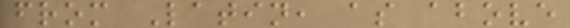from Latin, as above
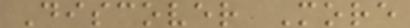Discover More
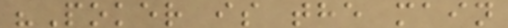"Poker is the main
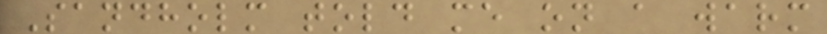Sandholm told me on a warm
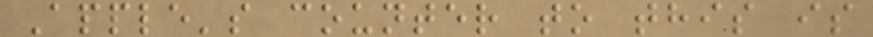Apple's counter to this is
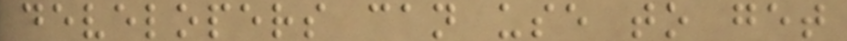developers can use to get
